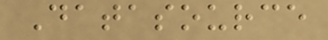Datasource
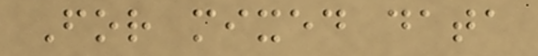For mixed data
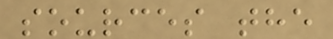sources the
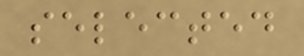selected
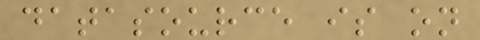datasource is on
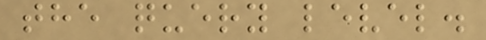the query level.
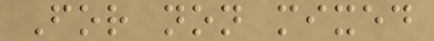For non mixed
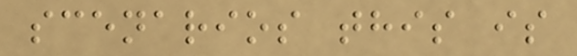scenarios this is
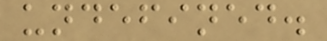undefined.
